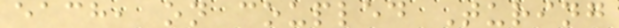each, on coupled Turing
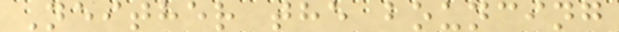Neither the bouncing
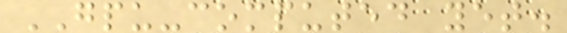GPU-computed yet.
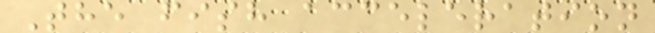The fish acceleration
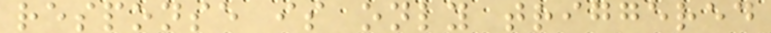response is only triggered
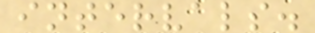intervals.
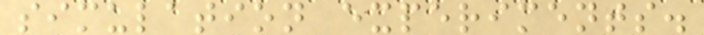simulation experiments.
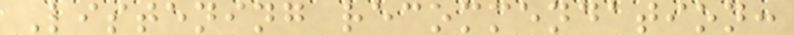Listening recommendation:
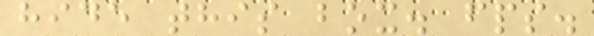hide this box. fps.
